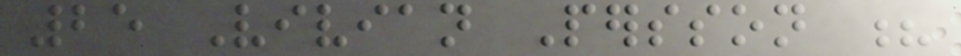25 Vivian Persson ?
